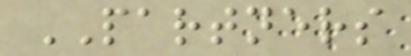PARTNERS
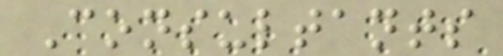Consultants
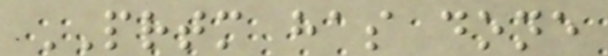PRTM has done
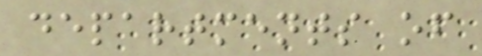departments of
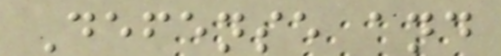Defense and
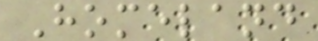Homeland
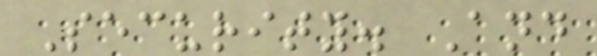Security. And
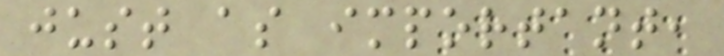just as important,
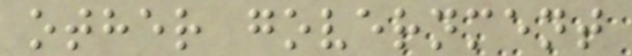other government
